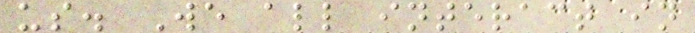us. We all interact in
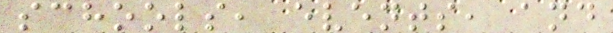schools, events, and
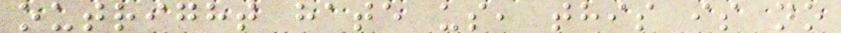outright hate us, this is no
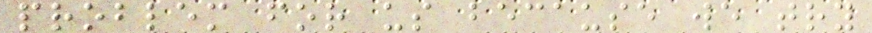problem for us because we try
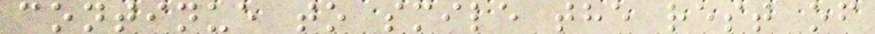continue to smile the rest of
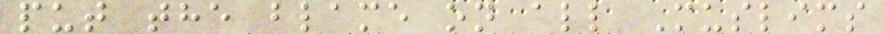put the blame on all Muslims
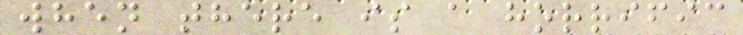when there is a horrific
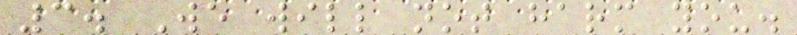3. We will not harm you.
